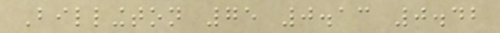Billington 75 0.13 0.42
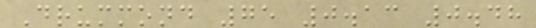Drummond 75 0.13 0.48
